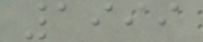1999
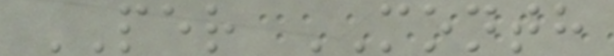PER MONTH
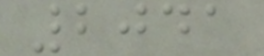2041
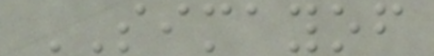SIMAYOF
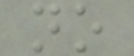no
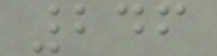246
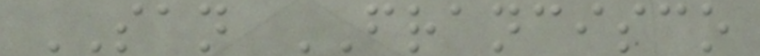SAN FRANCISCO
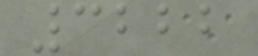3222
